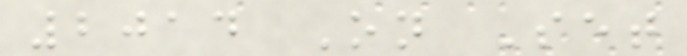2014 On Set
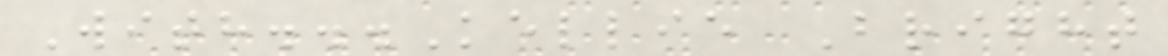With...Kellie Bright
